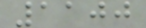1100
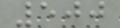500
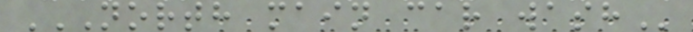NORTH MAIN CAR WASH
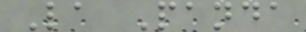La Panda
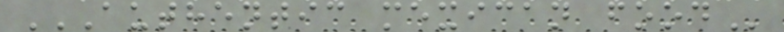AUTHENTIC MEXICAN FOOD
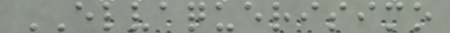ELVAQUERISIMO
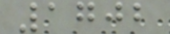1702
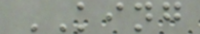KING
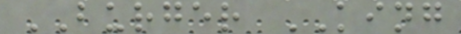BURGER KING
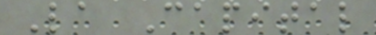La Capital
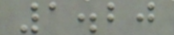1.20
